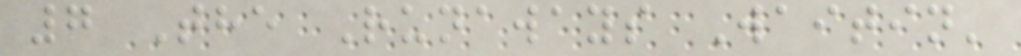7 The Runaways Waitin'
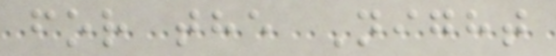for the Night
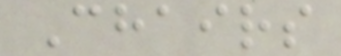Chairs
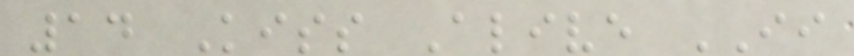14 Kiss Alive II
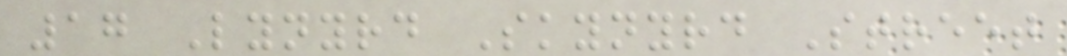17 Lynyrd Skynyrd Street
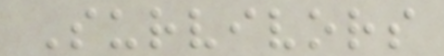Survivors
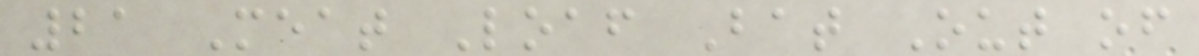21 Meat Loaf Bat Out of
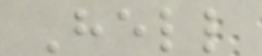Hell
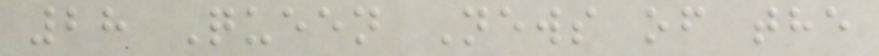28 Queen News of the
